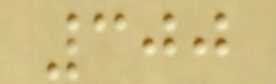300
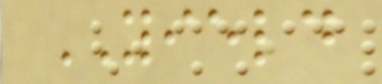YIELD
